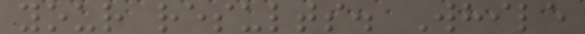your results. While
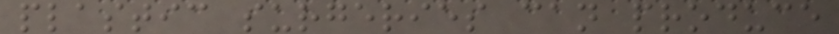plastic surgeries can produce
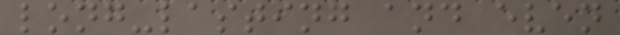long-lasting and even
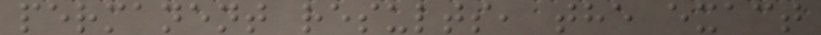permanent results, the exact
